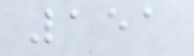151
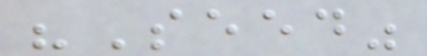"Seed"
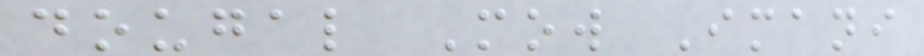dougal Mow Imani
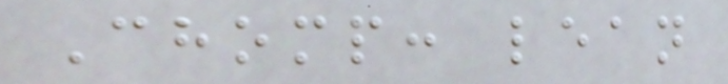Chomp: lean
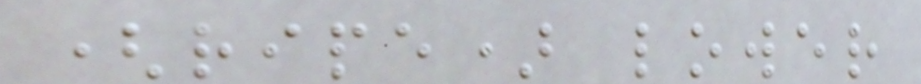(ripe) lower
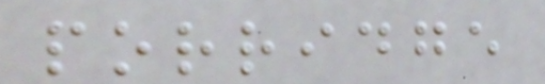porridge
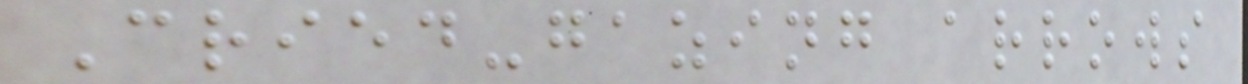Cried-gazing arrows
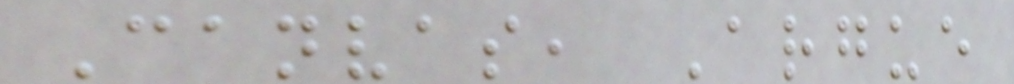Canvas, Argue
